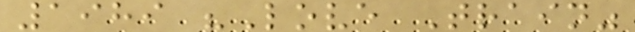1989 "Love Train"
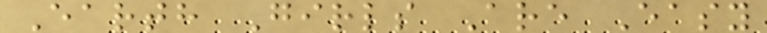Earth Girls Are Easy
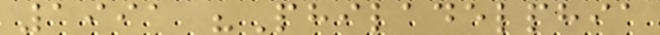1991 "Philadelphia
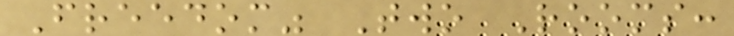Freedom" Two Rooms:
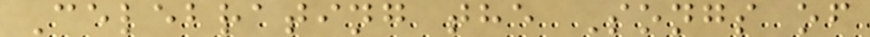Celebrating the Songs of
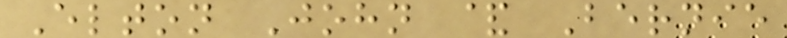Elton John & Bernie
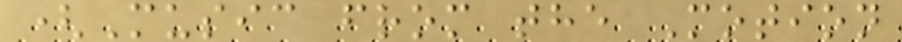(Music from the Motion
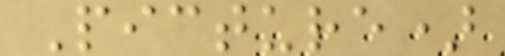Picture)
